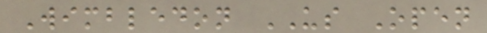Wimbledon US Open
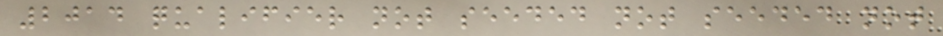2014 qualifier not seeded not seeded not
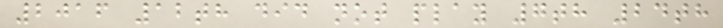2016 12th did not play 7th 24th
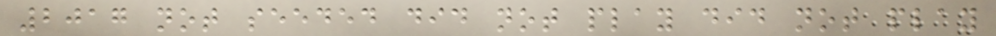2017 not seeded did not play did not play
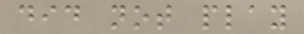did not play
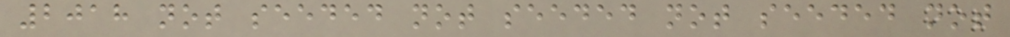2018 not seeded not seeded not seeded not
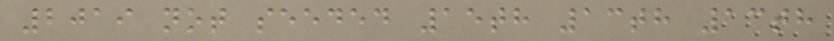2019 not seeded 15th 13th 13th
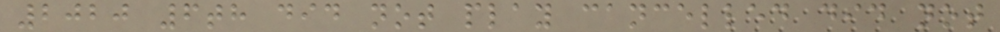2020 6th did not play cancelled did not
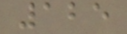125
